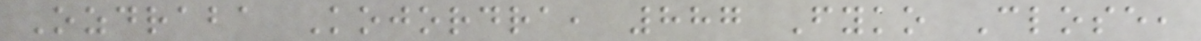Ozdraba Kojordra, 887 Fyko Close,
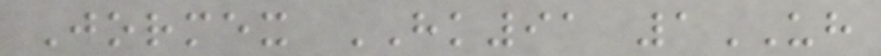Jormex HK91 1UH
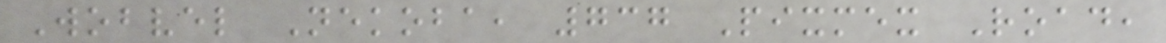Wobvel Nekoba, 737 Pixmex Road,
